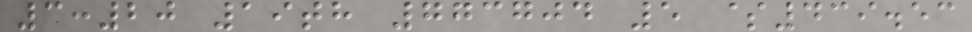3:20 19th 773704 5 $439.53
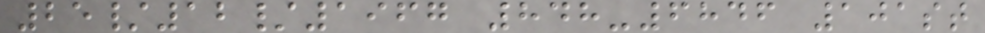25/12/1967 848-6846 101st
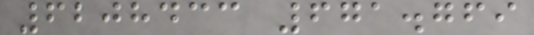6208433 671.769
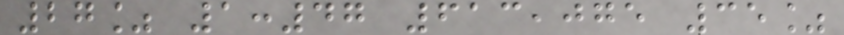27% 1:47 613,075 35%
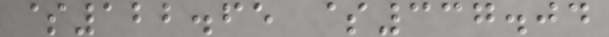$122.65 $337.04
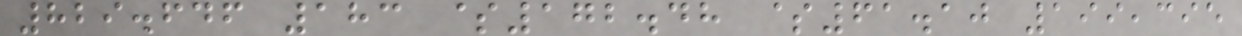829.646 183 $172.48 $61.10 199,395
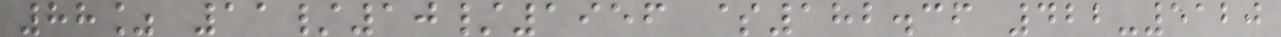88% 11/10/1956 $182.36 422-5120
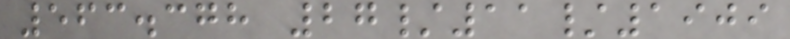563.378 27/11/1909
